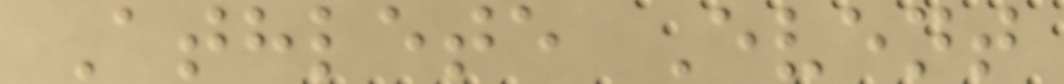Athlete Event
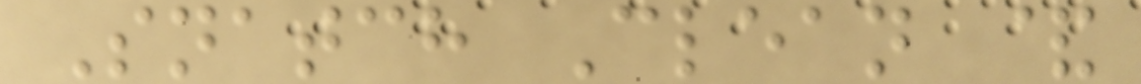Snatch Clean &
